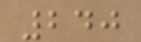240
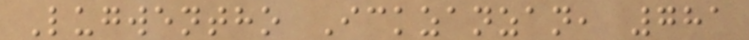Lugwentho Ickzanzan, 781
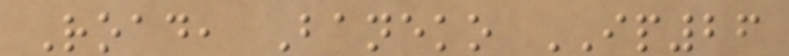Road, Baneko IP26
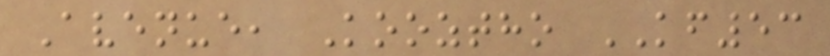Avenue, Kooztho KF53
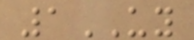1UY
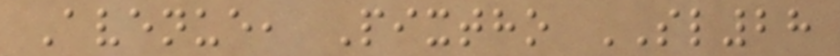Avenue, Pixtho SL28
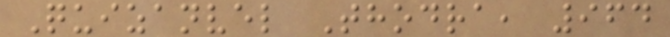Quizanvel Thodra, 964
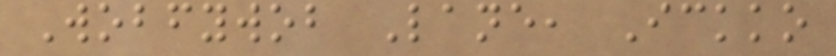Wobfywob Lane, Ickko
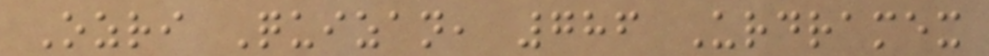Ozri Quizan, 786 Urdramex
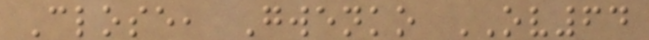Close, Gwenko OV64
